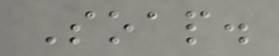Soap.
